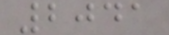2041
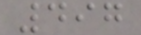497
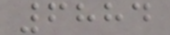6884
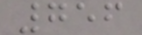756
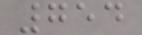754
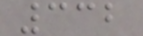332
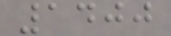1400
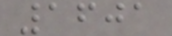1601
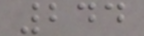244
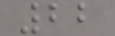22
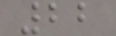22
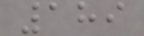189
